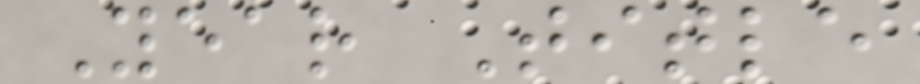Year Title
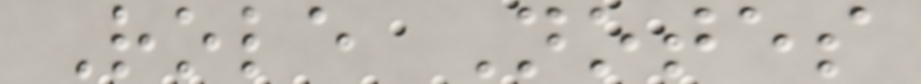Role Notes
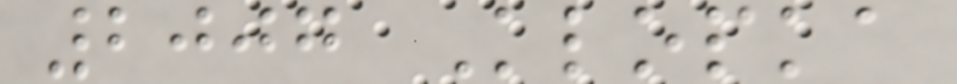2007 Klopka
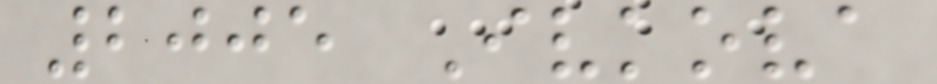2005 Ivkova
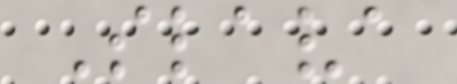Slava
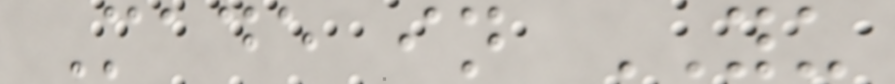Made in YU
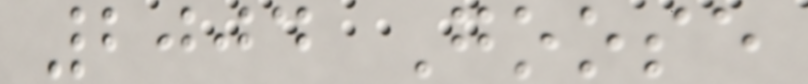2004 Goose
